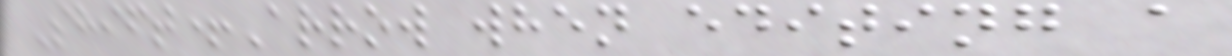Shift+Arrow when editing a
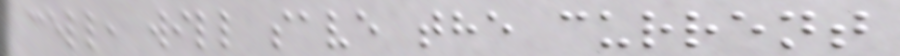cell, will save the current
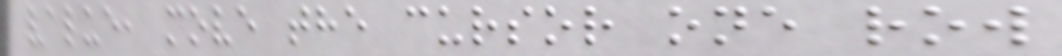value, move the cursor one row
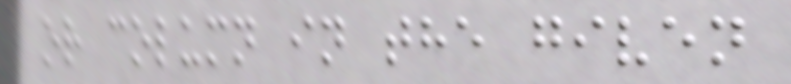or column in the given
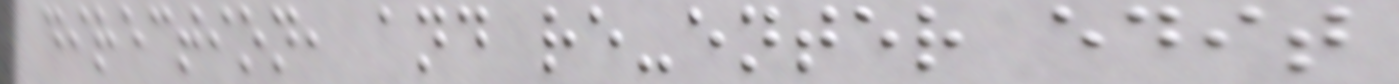direction, and re-enter edit
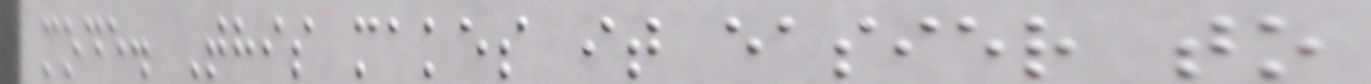mode. This makes it easier to
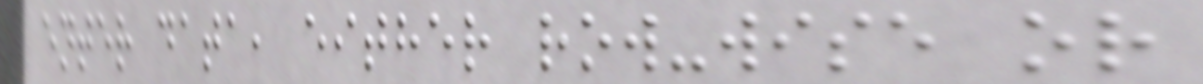enter data, either row-wise or
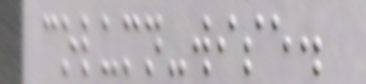column-wise.
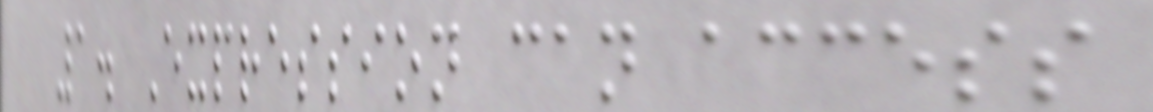1. Expression can access
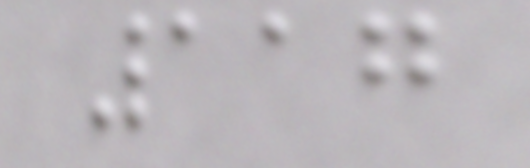117
